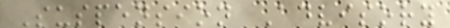Suspension Advisory
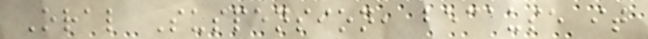Oral Suspension, because it
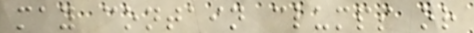may contain clumps or
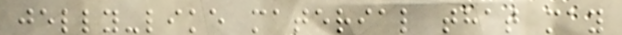jelly-like material that may
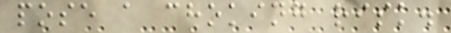pose a choking risk.
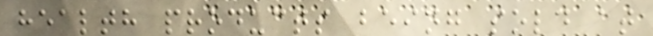health products being sold at
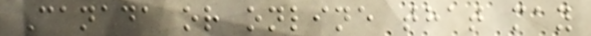Canada or online that may
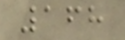168
